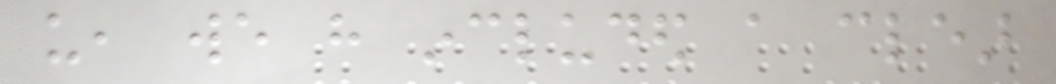us, we have included a clear
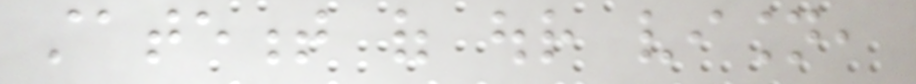statement of our vision,
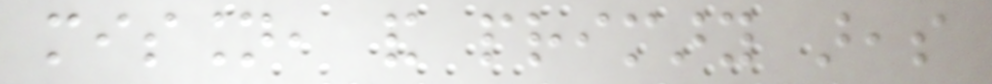mission, and primary areas
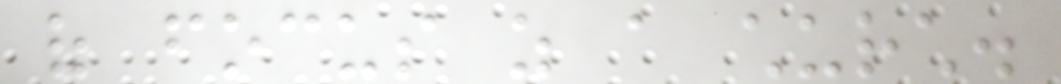of focus as a church.
